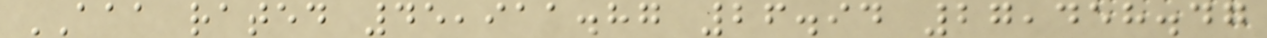AAA rated 45,911.87 26.94 27,458.47
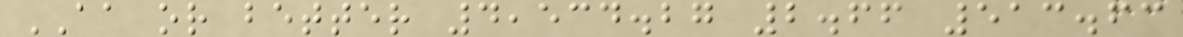AA or better 4,534.27 2.66 513.63
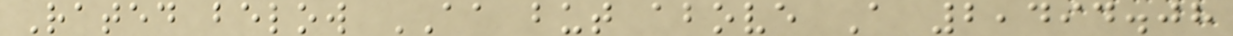Rated below AA but above A 2,494.08
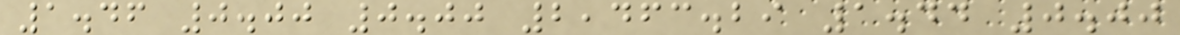1.46 0.00 0.00 2,463.29 1.44 0.00
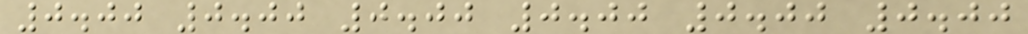0.00 0.00 0.00 0.00 0.00 0.00
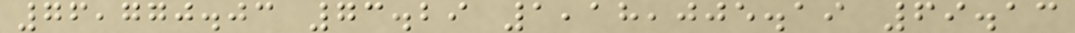76,770.03 73.29 1,18,005.19 69.13
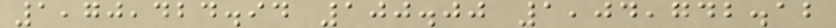1,70,424.94 100.00 1,04,742.12
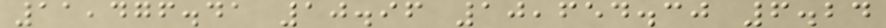11,476.41 10.96 10,654.30 6.24
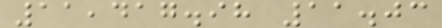11,417.98 11.03
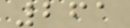261
